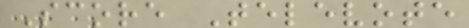Score Televote
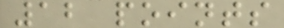12 points
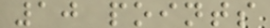10 points
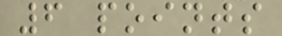6 points
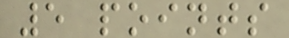5 points
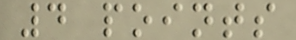4 points
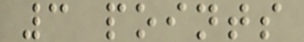3 points
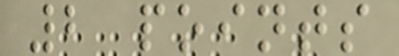2 points
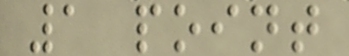1 point
